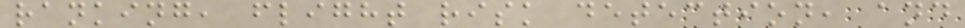ranking, flight risk detection, and
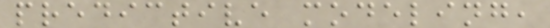predictive modeling,
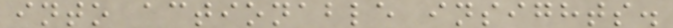into actionable insights.
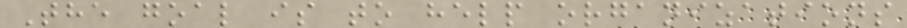The goal is to help organizations
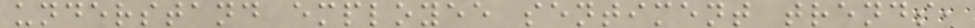understand employee sentiment trends,
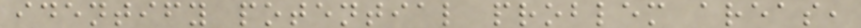identify potential problem areas,
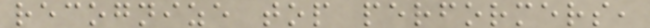recognize top performers,
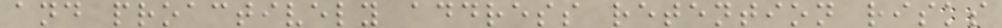and proactively address retention risks
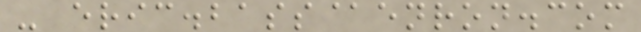- eric.bass@enron.com
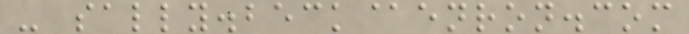- sally.beck@enron.com
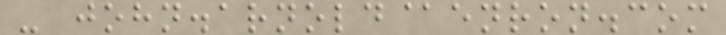- john.arnold@enron.com
